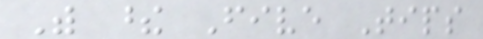With these Five Tips
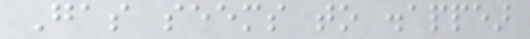Gas seems to disappear
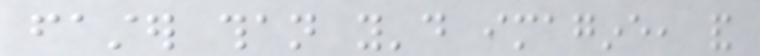faster than you'd imagine, and
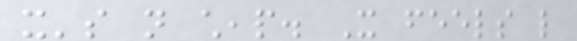it's not cheap. It feels like
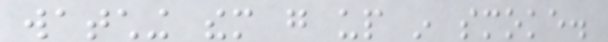watching them go up in smoke.
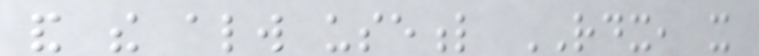and the always useful RDX, it
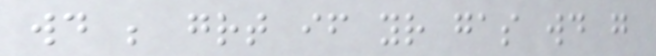would be great if your gas would go
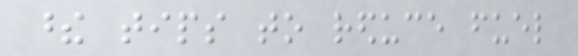these tips to reduce fuel
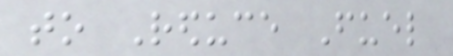to Reduce Fuel
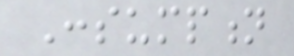Consumption
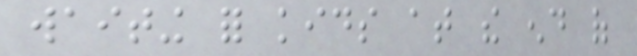waiting for kids at the end of
